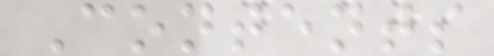Contents
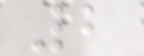2
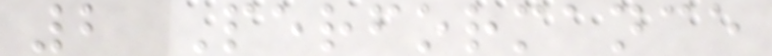2 Performance
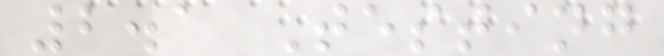2.1 Testing
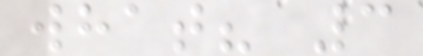what? 3
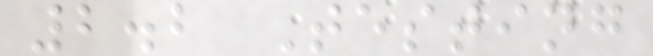2.2 Testing
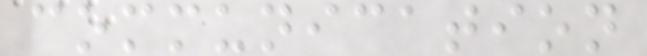communication
